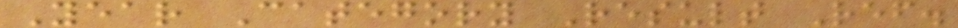Year Category Result Ref.
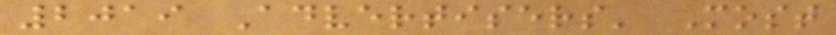2019 Advertisers' Most
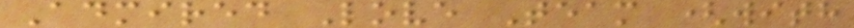Admired Love Team (with
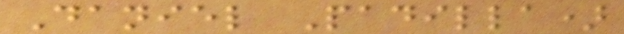Daniel Padilla)
